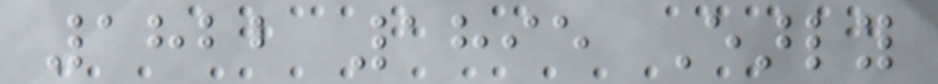1822 1895 Early
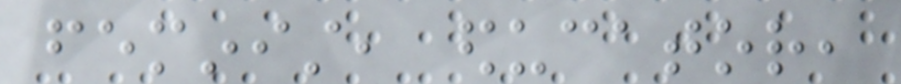feminist, educator,
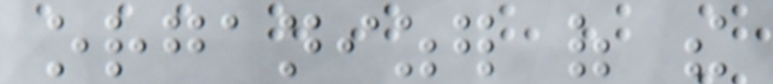organizer of the
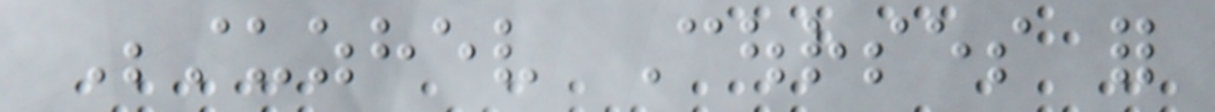Bestuzhev Courses for
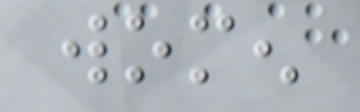women
